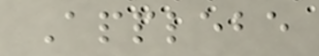Applebe
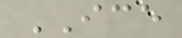ICE
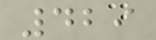429
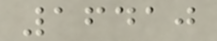16410
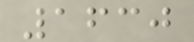1630
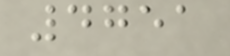4751
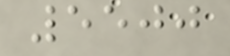5500
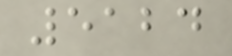5124
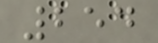254
